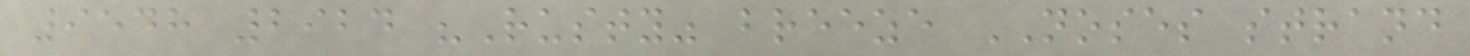9548 2924 "Rusty" breeze NOSES strand
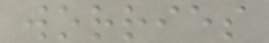worries
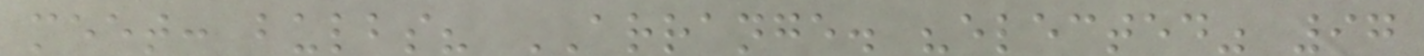meet: bulbs? ARRANGE. "elected" 97
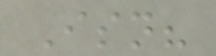Isn?
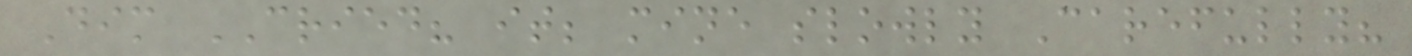Dim CRIED? it; mine slowly Carefully?
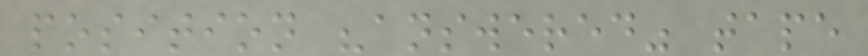position "answered" tape
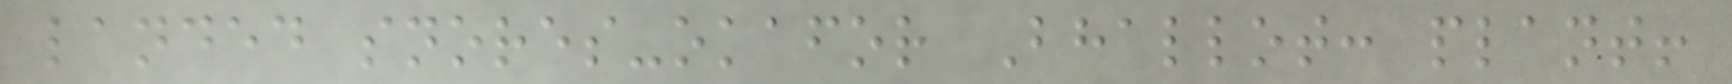landed snores-okafor Bhallot: plant!
